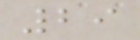29
